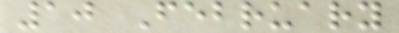10 February
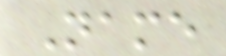Name
